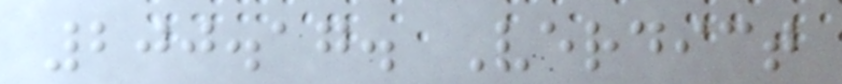200.17. Verdict
